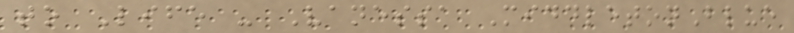to Life - Vanessa MiddletonBlue
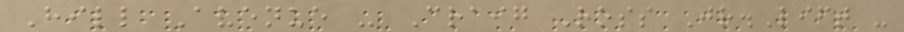Hill Avenue - Craig Ross Jr.Lift -
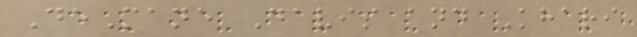DeMane Davis and Khari
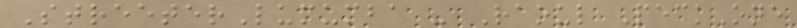StreeterLumumba - Raoul PeckOne
